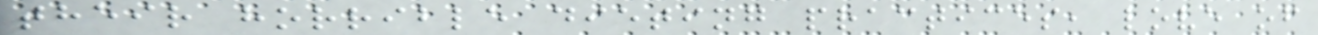their horrible dieting practices, love of
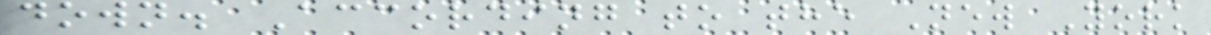down. According to the New York
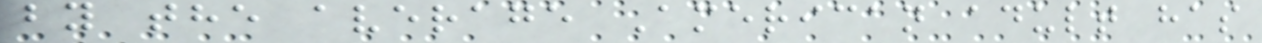by the average American adult has
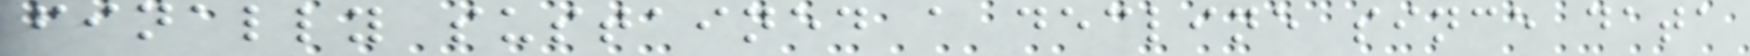finally sustained a decline since data
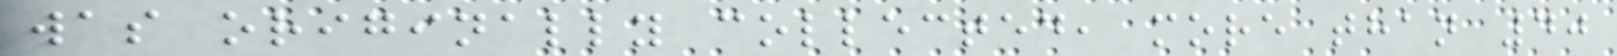was originally collected, more than 40
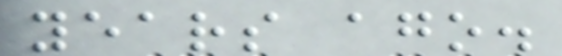years ago.
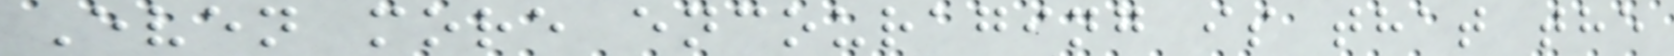Even more encouraging is that the
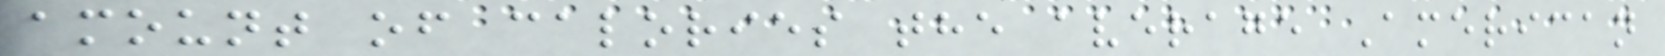amount of calories the average American
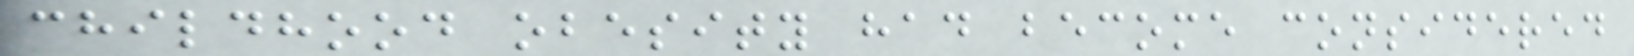childhood obesity had become considered
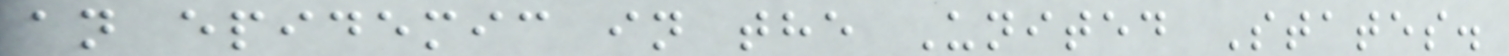an epidemic in the United States.
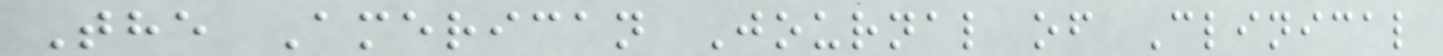The American Journal of Clinical
